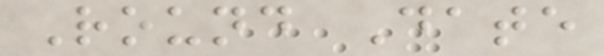Round Date
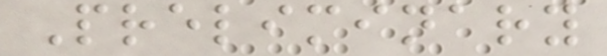Preliminary
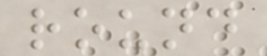round
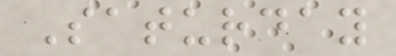Saturday
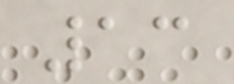13
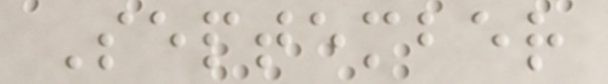September
